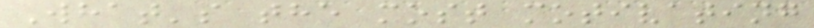What's the most motivating
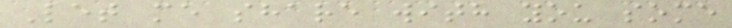Let me share with you some
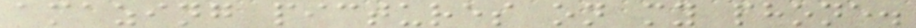amazing pictures on my phone.
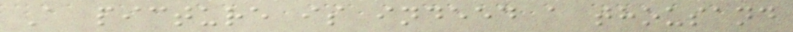A picture is indeed a thousand
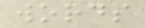words
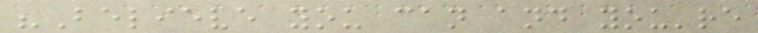"Believe you can and you're
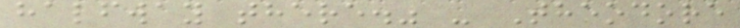halfway there." - Theodore
